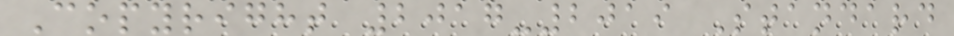Copyright 2017-2019 Standard
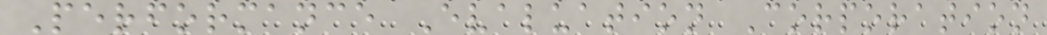Performance Evaluation Corporation
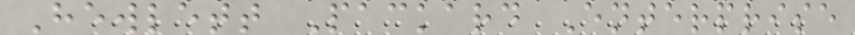Hewlett Packard Enterprise
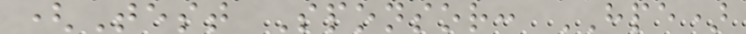(Test Sponsor: HPE)
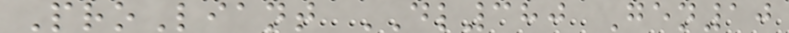ProLiant DL380 Gen10
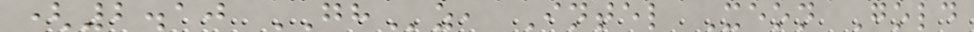(2.10 GHz, Intel Xeon Gold
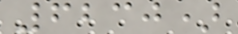6230)
